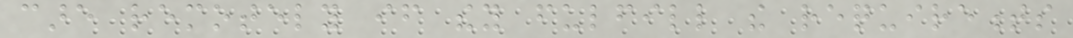care remotely if they fulfill the requirements
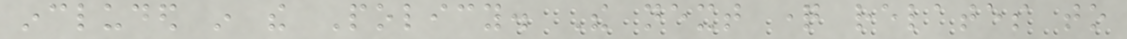included in the Policy. The next question relates to
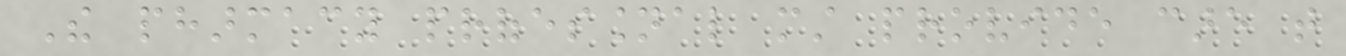The pharmacy professional must provide care that
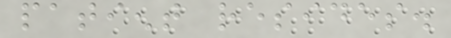patient resides.
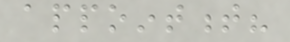appointment?
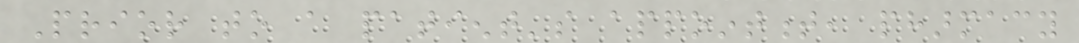Prior to a patient's appointment, pharmacy
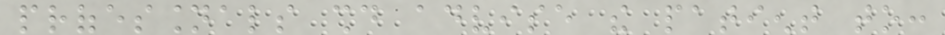professionals should advise the patient to:
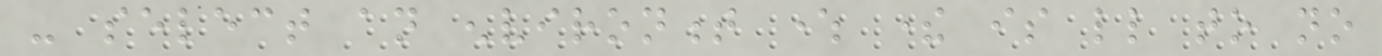- select an environment where there is little to no
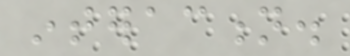interaction.
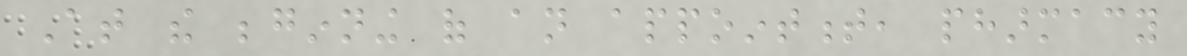At the beginning of an appointment, pharmacy
